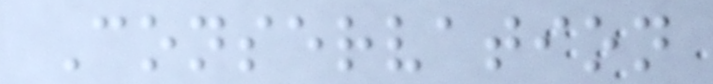Conservation
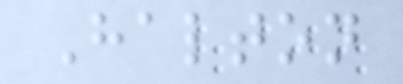Halton
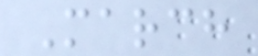March
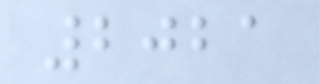2021
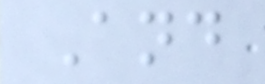And
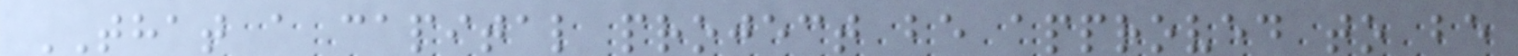THAT a capital project be approved to be
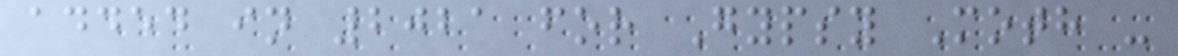added in 2021 for Gypsy Moth -
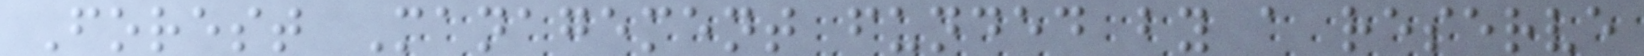Forest Management funded by a reserve
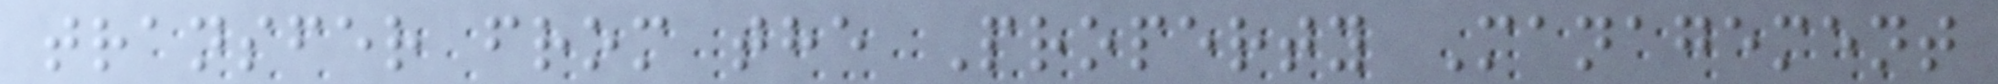transfer from the Property Management
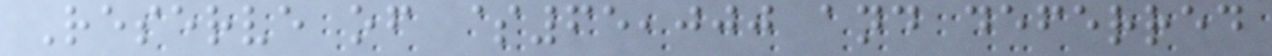Reserve of $65,000 and deferred
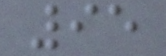95
